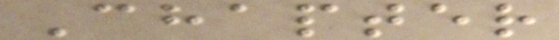Chapter
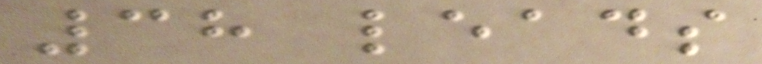38 leads
